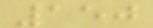150
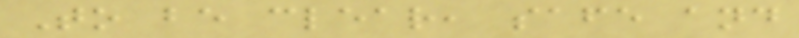To be clear, safe and
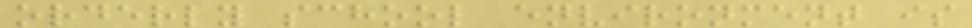orderly school environment is
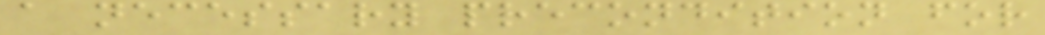a necessary precondition for
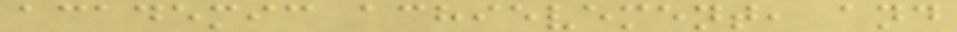academic achievement, and
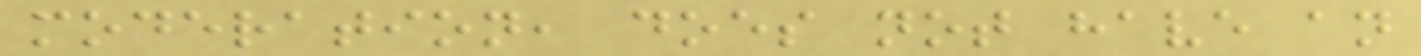moderation, does not have an
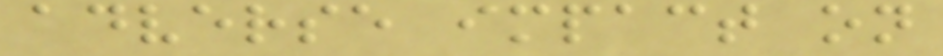adverse impact on
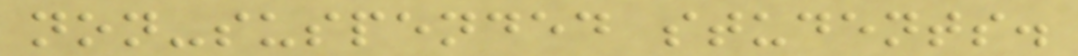non-suspended students.
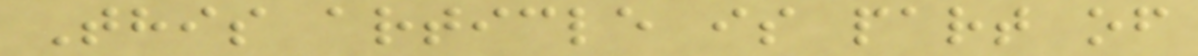This article is part of
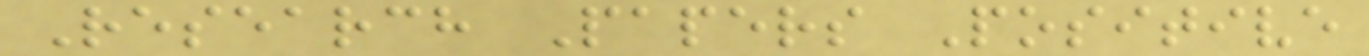Research Papers Positive
